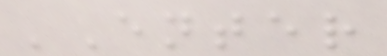'Enter
